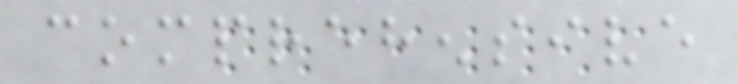comprehensive
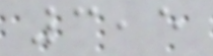3,5
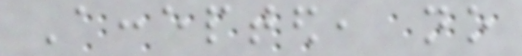Accepted, no
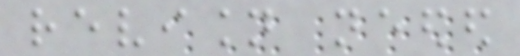revision needed
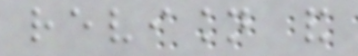revision and
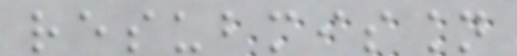resubmission
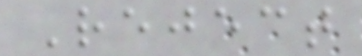Reject
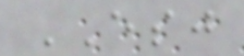ESJ
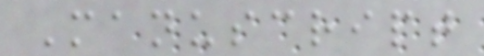Manuscript
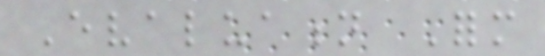Evaluation Form
